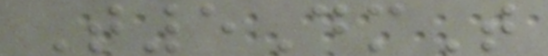T5DmT
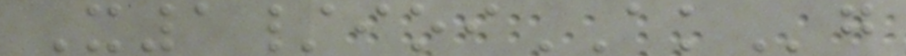X1/ioiAKg
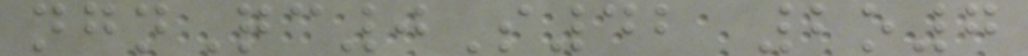ngnQc0S42 2o7
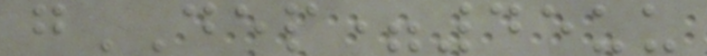gDEP=45uu
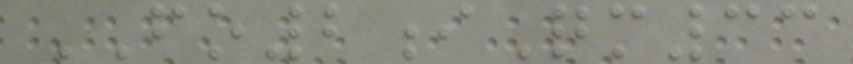FO2iQm33
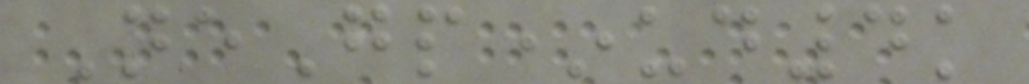NeGp*ud4k
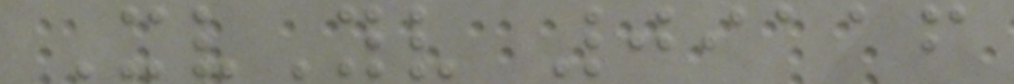XvYv 09116
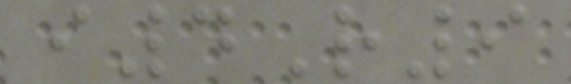i4R9
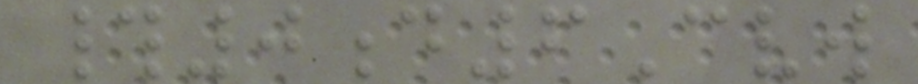#0d6Cvw
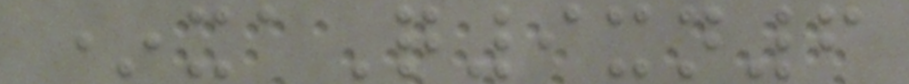*xaQ9xn6
